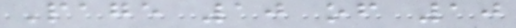Page 10 of 10
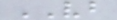VB
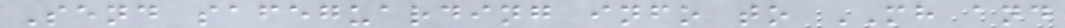Send safeguarding info to MH and
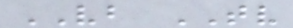VB TV
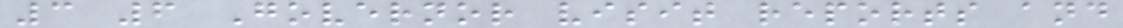3 6 Governor visit reports and
